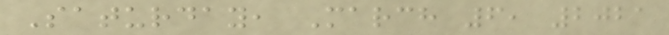Saturday, March 6, 2021
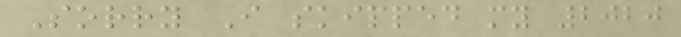Sorry I skipped my 2020
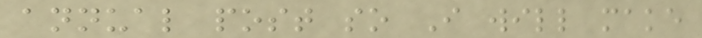annual post so I will make
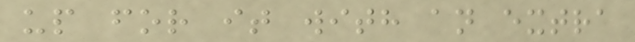up for it with an extra
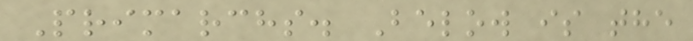Primarchs. Below is the
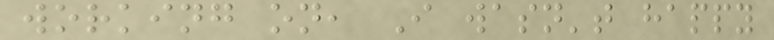working on, I wasn't happy
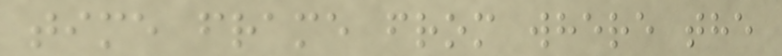time frame from where the
